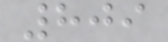809
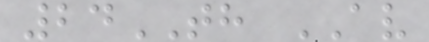24TH AV
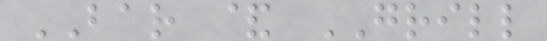BAR & GRILL
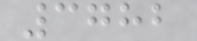3782
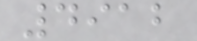4912
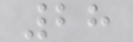28
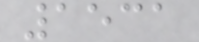1531
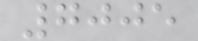7005
